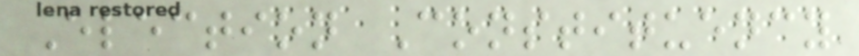Election Constituency
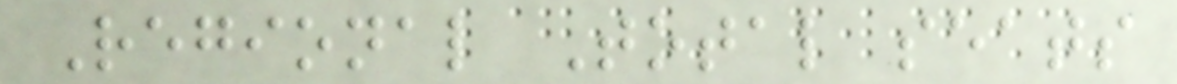Regional Total seats
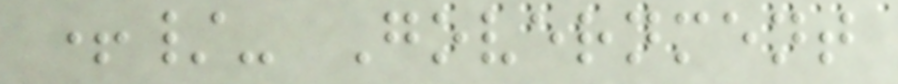+/- Government
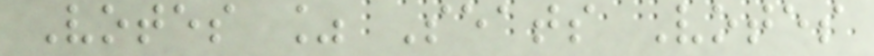Votes % Seats Votes
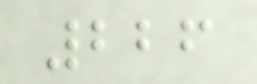226
